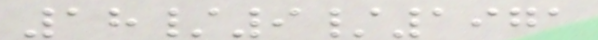18/9/1971
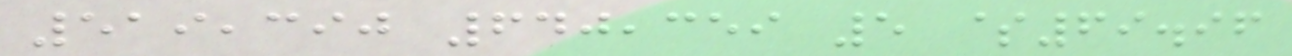519,390 640,359 5 $69.96
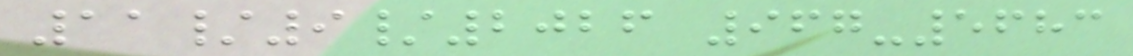11/9/2026 967-5683
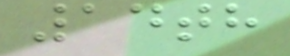14th
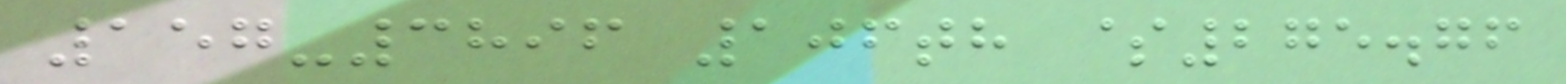157-3896 106th $275.76
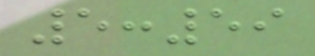5:59
